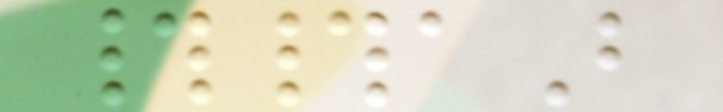##aB
